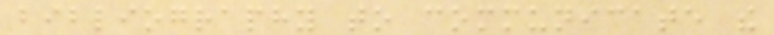bibliography to communicate the
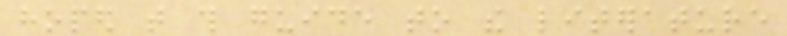hoped that this guide to the literature
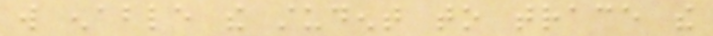will enable the student to trace the
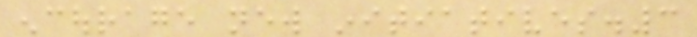encourage new initiatives.3
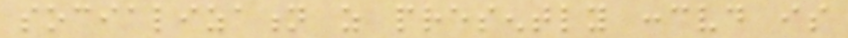socialization as presently conceived is
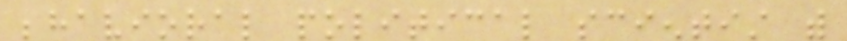behavioral political scientist with
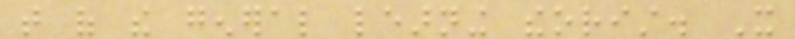that of the general learning theorist. It
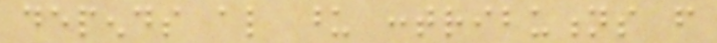depends also upon contributions from
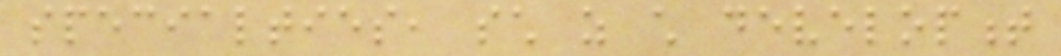specialties, such as child development
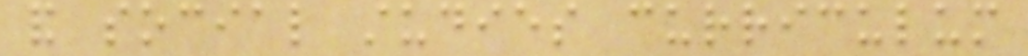and social studies curriculum
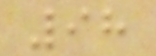98
